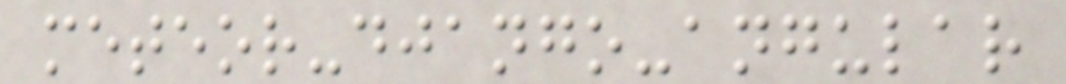meteor-django-angular
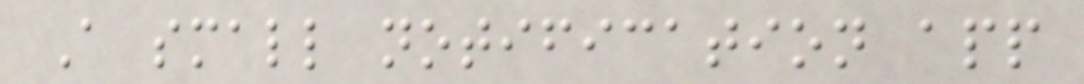A small notification app
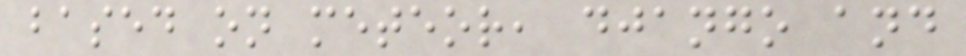based on meteor, django and
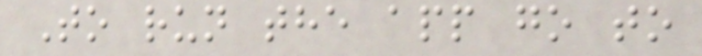To run the app go to
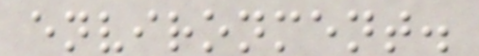environment.
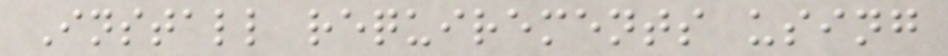Install requirements using
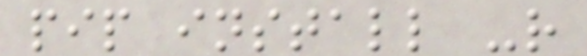pip install -r
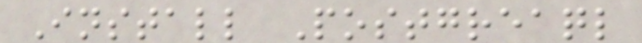Install Postgreaql
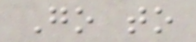Go to
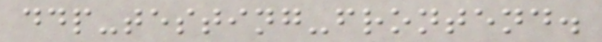ddp-testing-frontend.
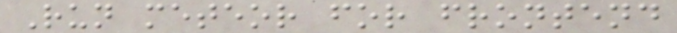Run meteor for frontend
